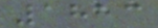1813
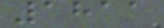1811
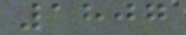1807
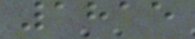1815
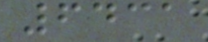6431
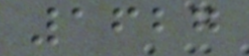1627
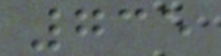735
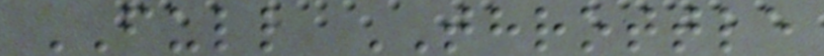FULL THROTTLE
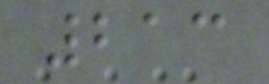213
